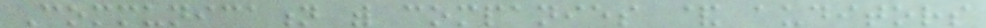Communication with companies & auditors
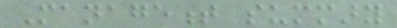Management summary
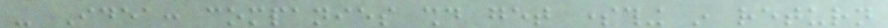- Idea: companies should get something in return
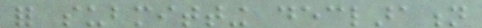for submitting declaration
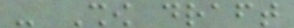- Show draft
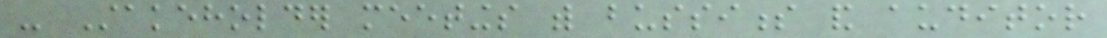- Stakeholder meetings with bussiness and auditor
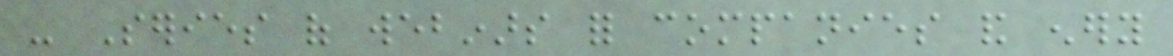- Series of webinars for companies and enery
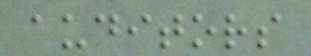auditors
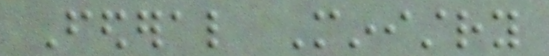Federal Ministry
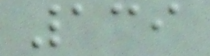139
